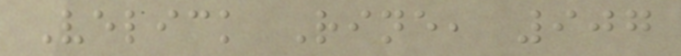Velick Rine, 907
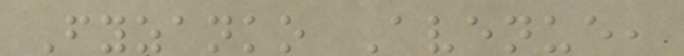Fyzanko Avenue,
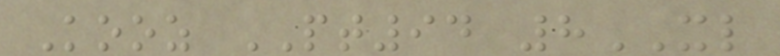Kooz PT94 8XL
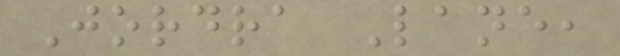Jordra Lane,
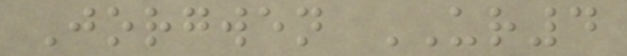Jorgwen UR4
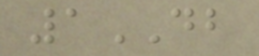1DB
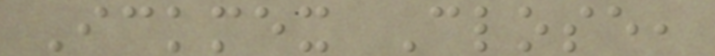Ickmex Close,
